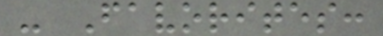- Favorites:
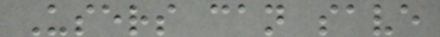Users can save
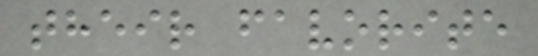their favorite
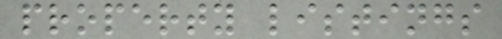property listings
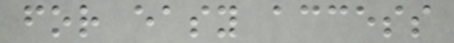for easy access
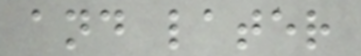and later
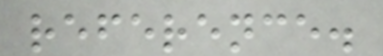reference.
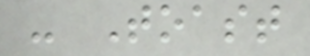- Toast
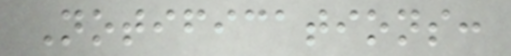Notifications:
